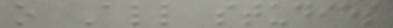o All studies
